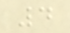4
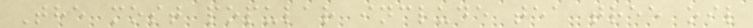The most popular include tea tree oil
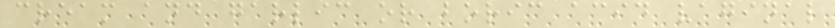cream and garlic or boric acid vaginal
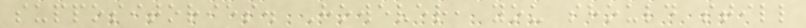suppositories. However, you should still
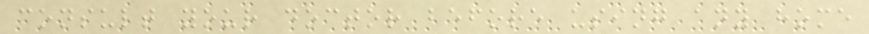consult your doctor before using any home
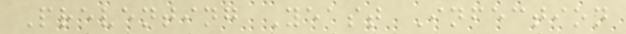Preventing Yeast Infection
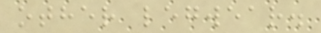other legwear.
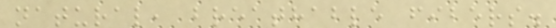natural, breathable fibers.
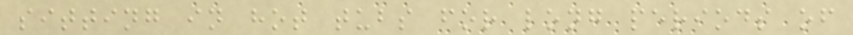sitting in hot tubs for long periods of
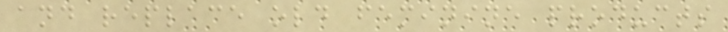and replace old feminine products
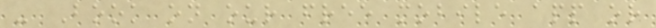- Book on our free mobile app or
